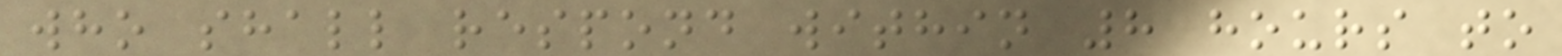who shall respond within 8 hours to
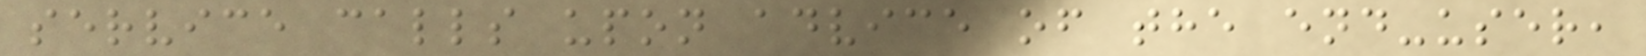service calls upon advice of the end-user,
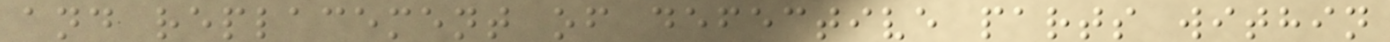and replacement of defective parts within
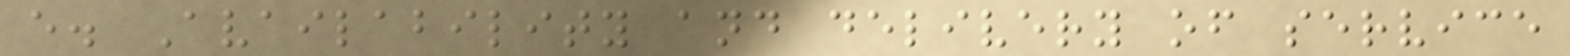e. Availability and delivery of service
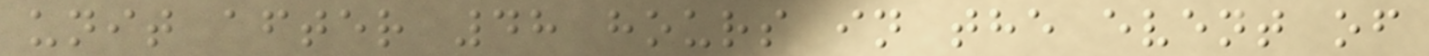unit after 48 hours in the event of
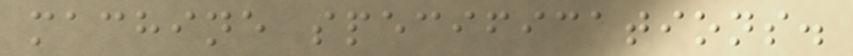machine specifications.
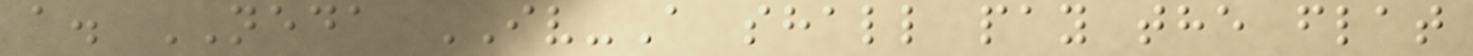a. NEDA IV-A shall pay the flat
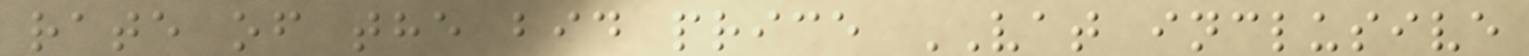rate of the bid price VAT inclusive
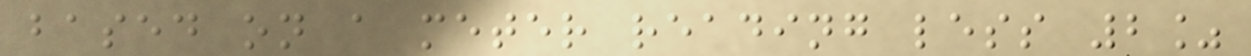based on a meter reading less 2%
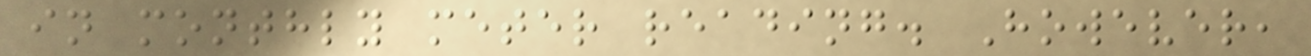in monthly meter reading. However,
